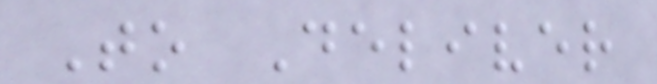To Deliver
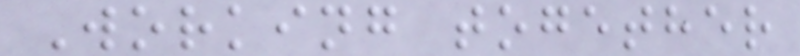Working together
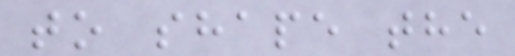to shape the
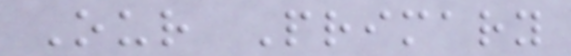Our Primary
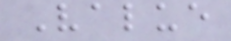Value
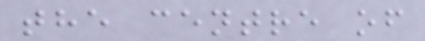the centre of
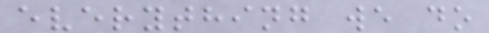everything we do
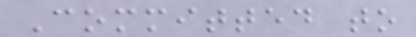Committed to
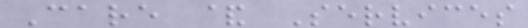Care & Services
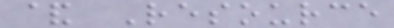& Resource
